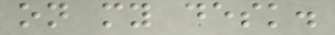on my desk.
